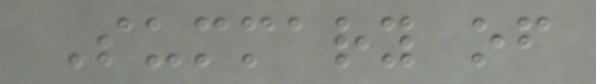Summary of
